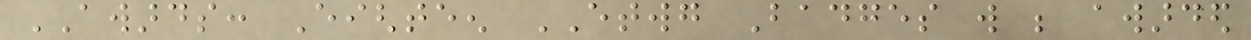AWARDS: Eighteen ETWG Badges will be awarded
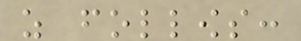as follows:
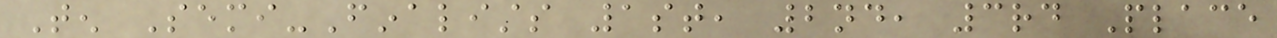Ten Semi-Finalists 1st, 2nd, 3rd Place
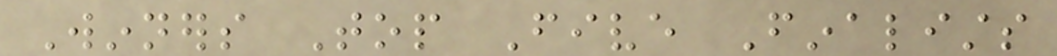Winners Top Five Finalists
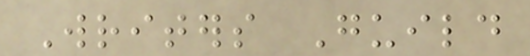Writers Guild
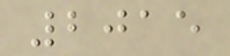2015
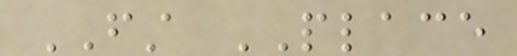FIRST PLACE
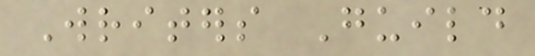Writers Guild
